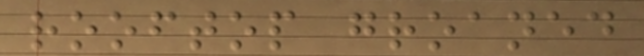rooftop groaned
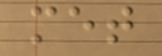met
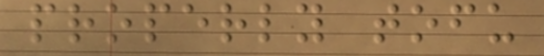properly tofu
